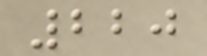220
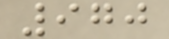970
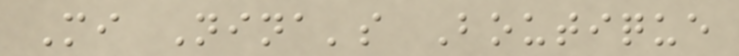Mi Nina's Boutique
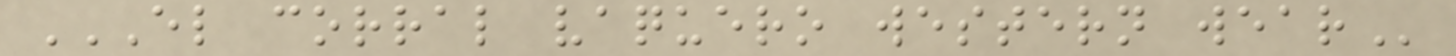EL CORRAL VAQUERO WESTERN WEAR
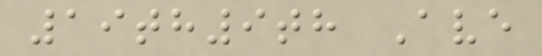19th9th Ave
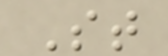St
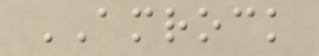AMROCK
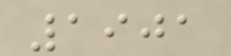1901
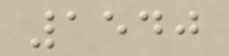1540
